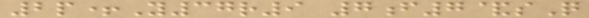2p+Y37r9 7f7&sQ
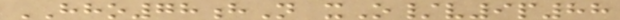HHO78hN xO/v9p88
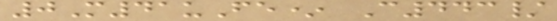0M41uFe* C443/
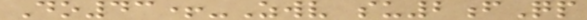Do43+-Zwv su2fQp
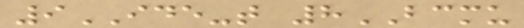9IDE-t 8BCMU
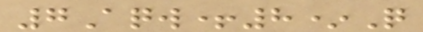7Aqw+8*Q
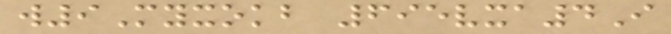w9Myxokb 695vxa4I
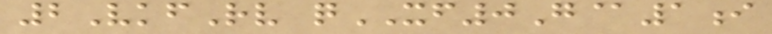2VkfRv qXF0G@1i
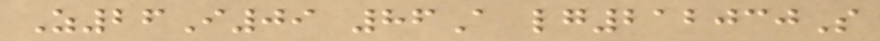Z26I09 86A lg212030S
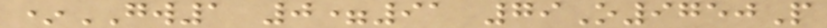*GW1 0=91 79O9750P
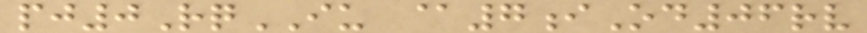pj0RqIU @7iOd06rv
